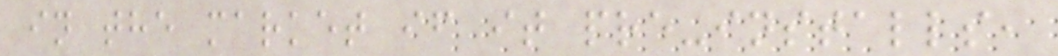in the market if it pre-installs,
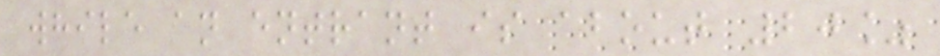while an entrant is about 20%
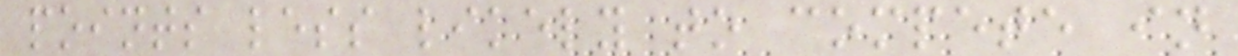points less likely to compete in
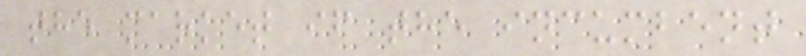the market if the incumbent
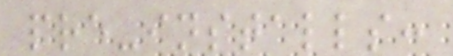pre-installs:
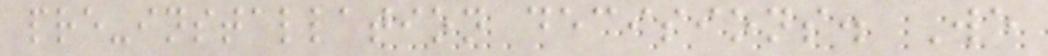pre-installation decisions. We
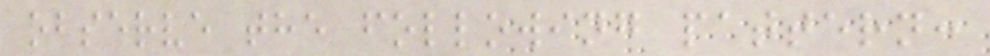observe the following pattern:
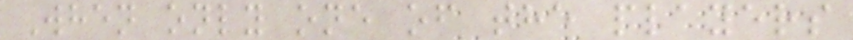When only one of the players
